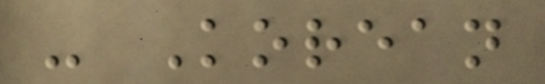- Korean
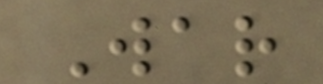War
